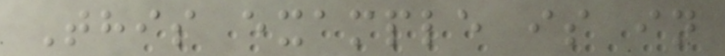This example is in
